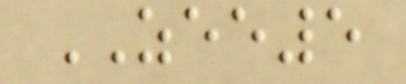ZEE5
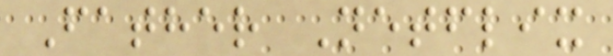Father Netflix
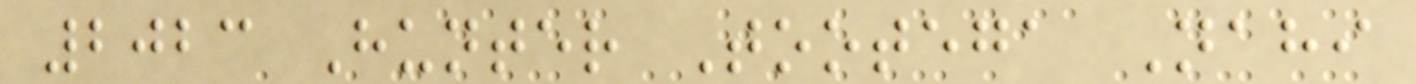2023 Hunter Tootega Nahi
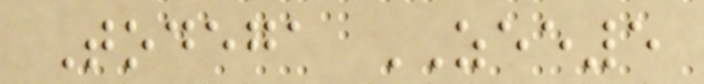Todega ZEE5
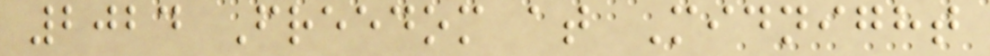2024 Freedom at Midnight
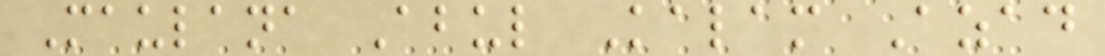Maulana Abul Kalam Azad
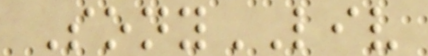SonyLIV
